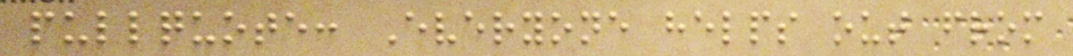pullquote: Everyone helps out from
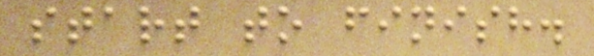start to finish.
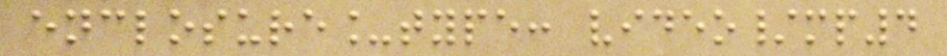enclosure_type: video/mp4
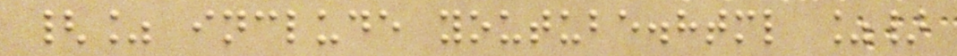{% include youtube.html %}
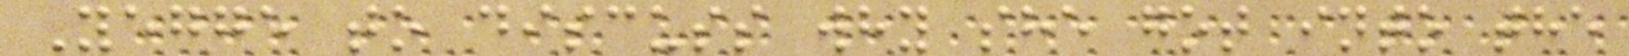Yegge to discuss why she got into the
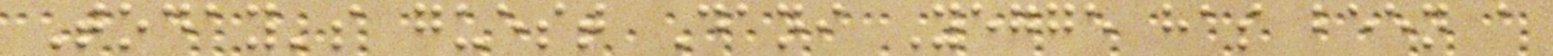Today's guest Dani Yegge has been a
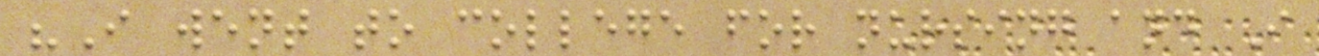"I went to college for nursing and I
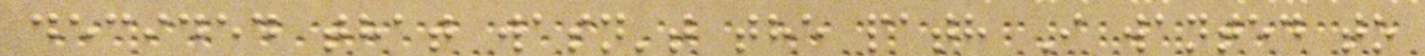decided that wasn't the path I wanted to
